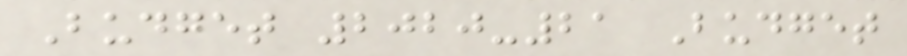Budget 2020-21 Budget
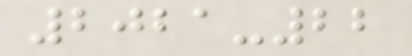2021-22
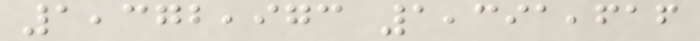1,372,973 1,391,616
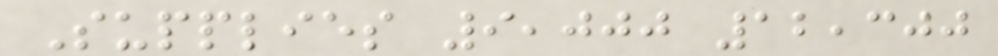Supplies 9,000 12,300
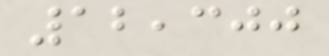12,300
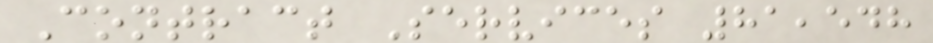Contract Services 81,548
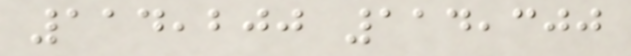114,200 114,300
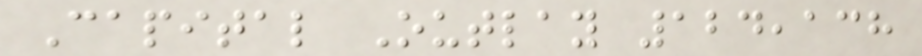Capital Outlay 124,138
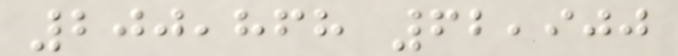200,868 62,900
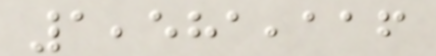1,581,116
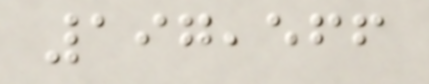197,566
